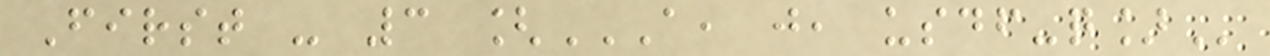First - 3 [A, J, USDF-Q]
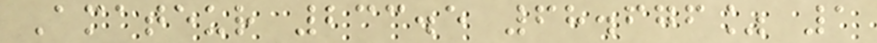Amateur 233.5 68.676% 1
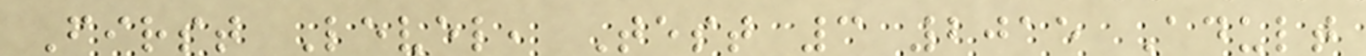First Level, Test 3 2015 Adult
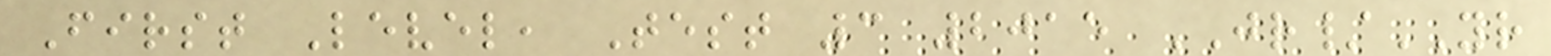First Level, Test 3 2015 JR/YR
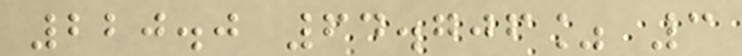220.0 64.706% 3
